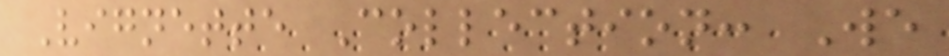Vignette Collection: We
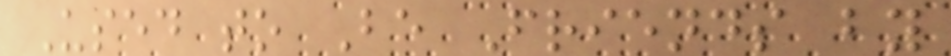Used to Be Friends by
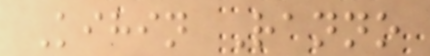Kihin Ranno
